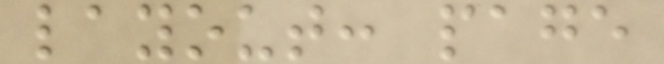layout: page
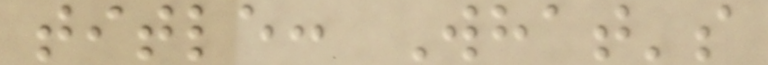title: What's
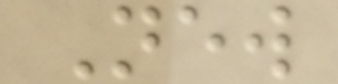New
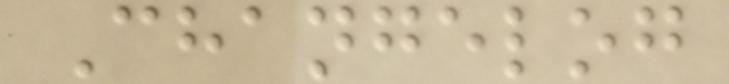Changelog
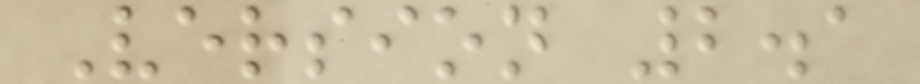Version 2.1
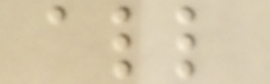all
